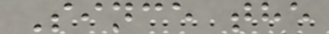Since the
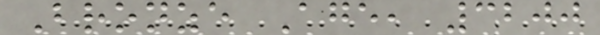Bronze Age, 3200
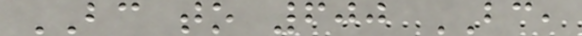BC to 600 BC,
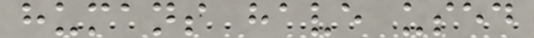humans have used
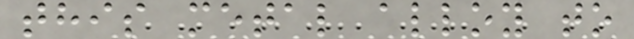this metal alloy to
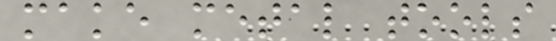make metal tools
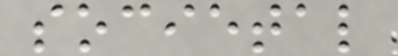societal
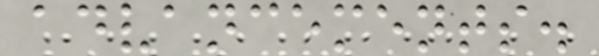advancements.
